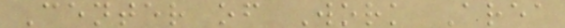Center of Work Area
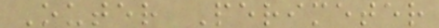Outer Perimeter
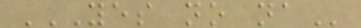YES NO NA
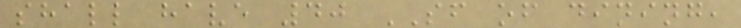shall have 40 SF of dining,
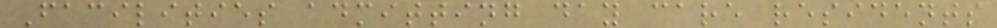Facilities admitting day care residents
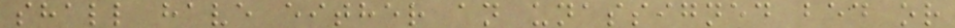shall have either an unassigned bed or
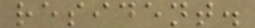resident.
